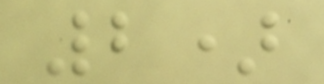2)
